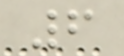6
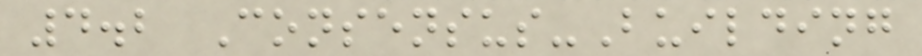4.2 Consensus-Building
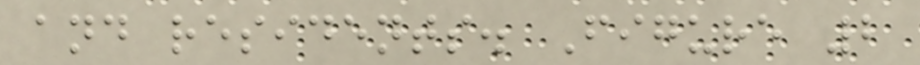and residents. Figure 2
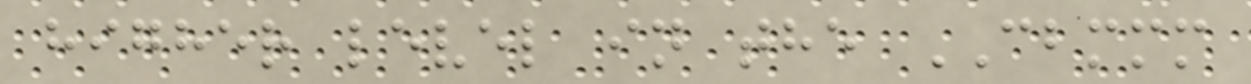higher level in the CBMMM
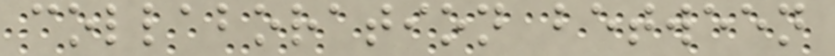collaboration between
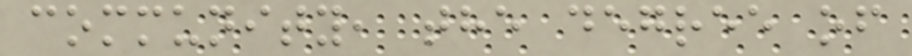community, the degree of
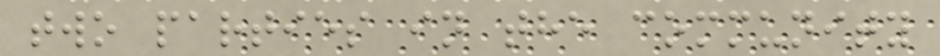two parties in the community
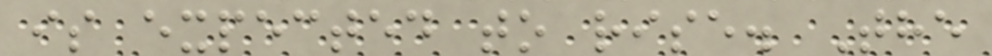is expected to rise. The
